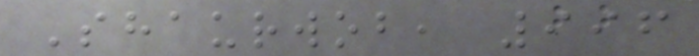Shaurwob, 996
